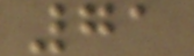71
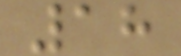18
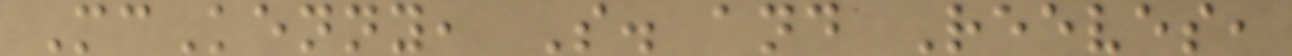McKenny, S. and Reeves,
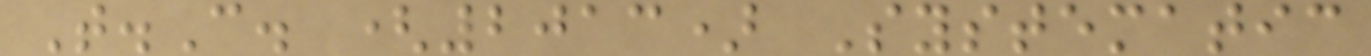T.C. (2013) Systematic
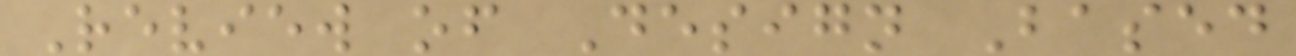Review of Design Based
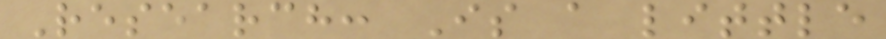Research: Is a little
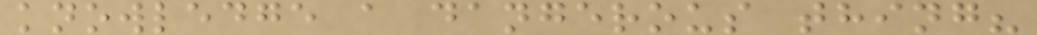knowledge a dangerous thing?
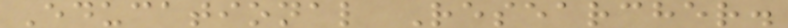Educational Researcher.
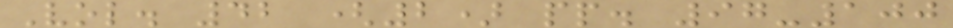Vol. 42 (2) pp. 97-100
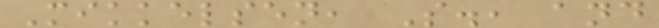Mikkelsen, S., and
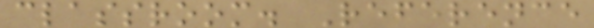classroom. Reference
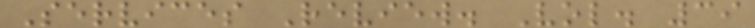Services Review. Vol. 39
